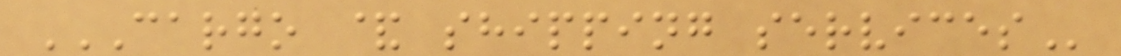CARGO & SHIPPING SERVICES
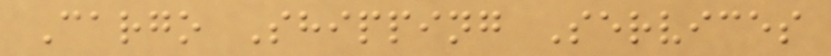Cargo Shipping Services
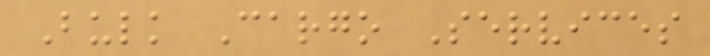Bulk Cargo Services
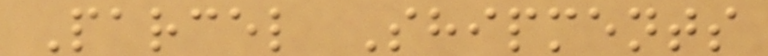Parcel Shipments
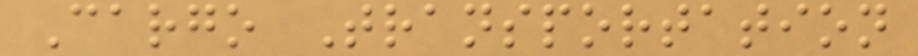Cargo Transportation
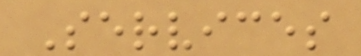Services
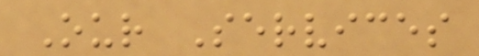Our Services
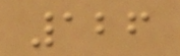126
